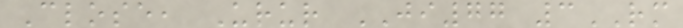Close, Urur JI77 3RM
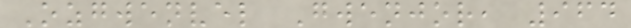Ozgwenvel Gwenjor, 964
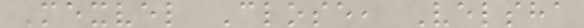Mexvel Close, Velsha
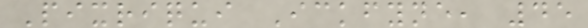Pixriqui Ickfyne, 45
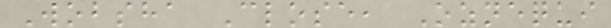Wobsha Close, Oznequi
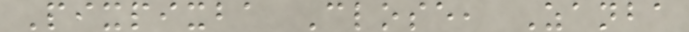Pixpixba Close, Zanba
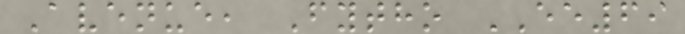Avenue, Fytho EE69
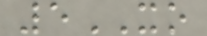5XO
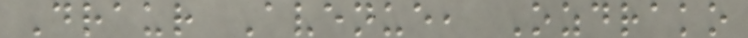Draur Avenue, Ozdrako
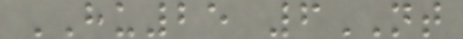HU25 6NT
